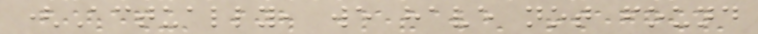(Actually, we have not found
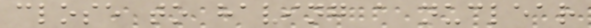close to having a nuclear
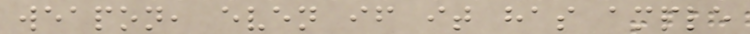weapon, even if it has ample
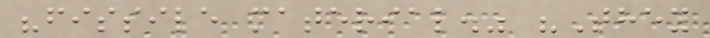"fissile material." "They
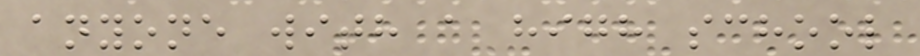anyone with a high school
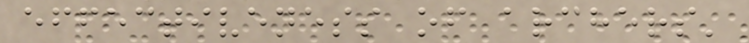effectiveness of archers'
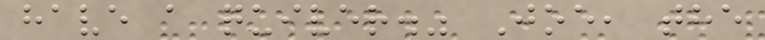have a quiver." Joe, the
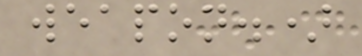weapon.)
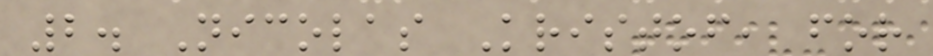2. Nicolas Kristof, for
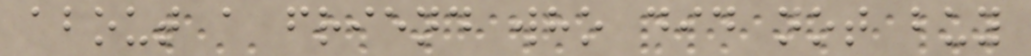about a friend who did not buy
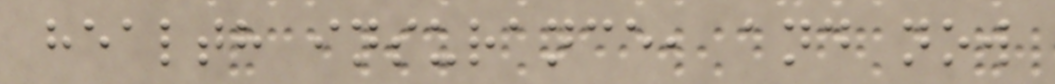health insurance, and now
